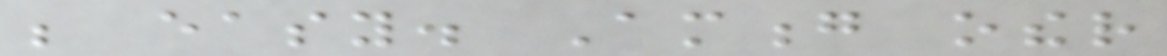be easy. Among other
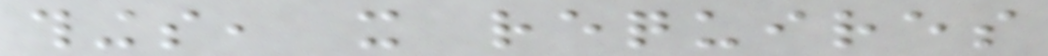things, it requires
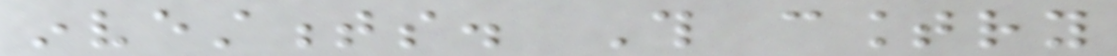investments. This country
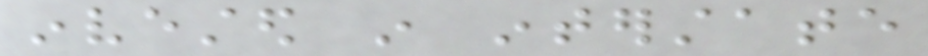invested in interstate
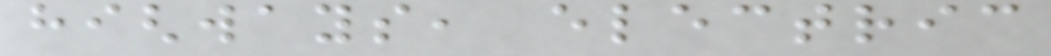highways, electric
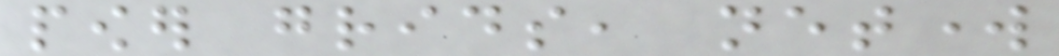power grids, network
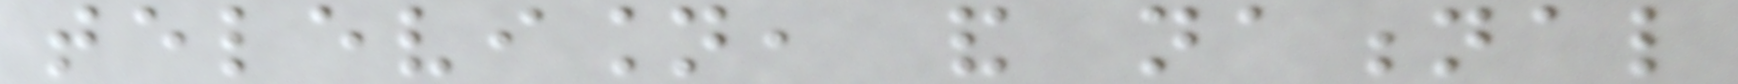television, and national
